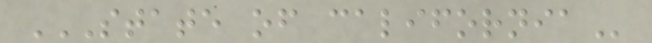STATE OF CALIFORNIA
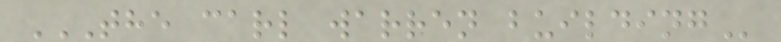THE CARL WARREN BUILDING
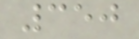350
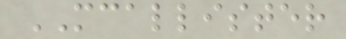MCALLISTER
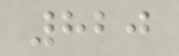820
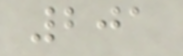201
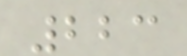223
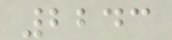2243
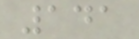141
